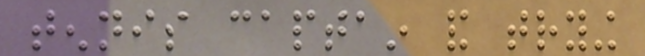tennis captain and trying
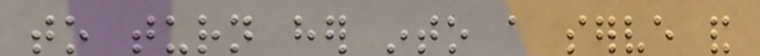to turn her into a serve and
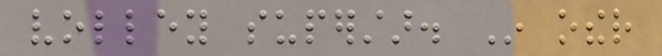volley superstar. In other
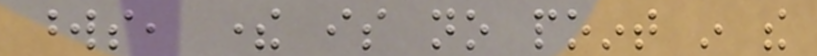words, there is no point in the
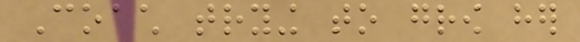Coach trying to grow her
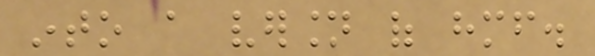into a version of himself.
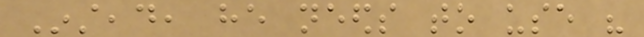Instead, he needs to use his
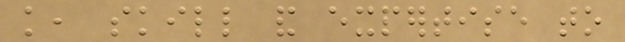knowledge, skill and expertise to
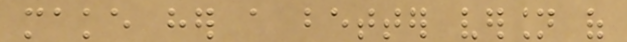make her a better version of
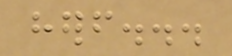herself...
